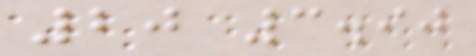20 3.90
